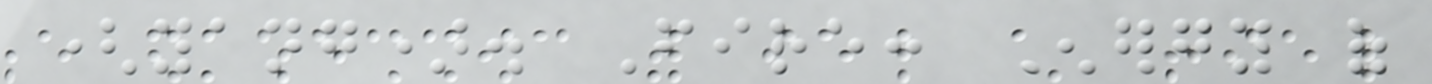(yang). Fire: Energy of
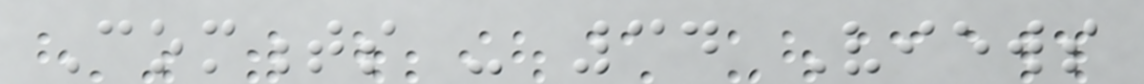Comments - 34 Views
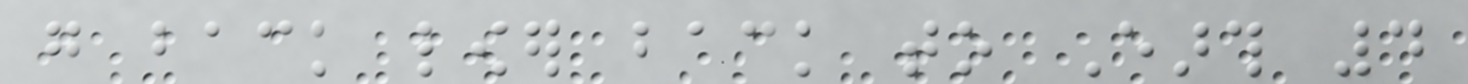go back lower back to Earth 4
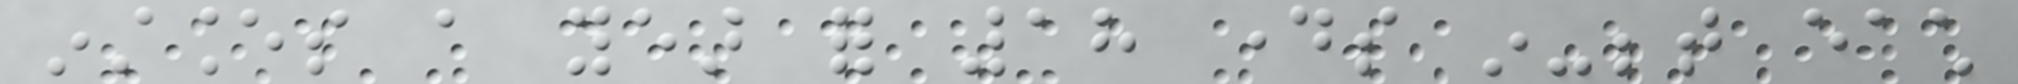instances a year for 18 days in-between each
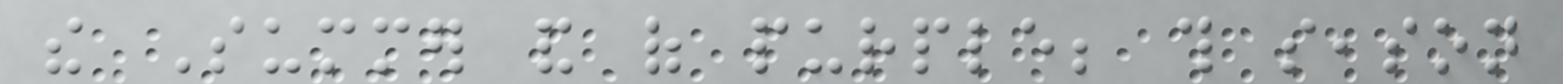the Summer and of purple; this season
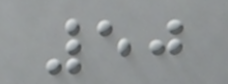50
